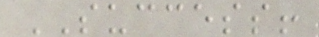SUCCESS!
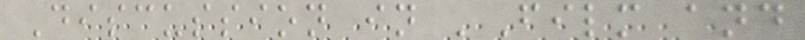Discussion in 'Film and
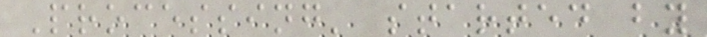Processing' started by
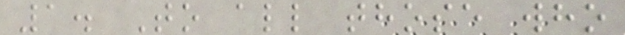1. To all those who
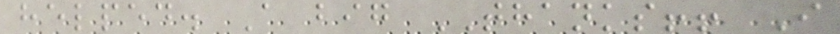helped. A big THANKS!! I
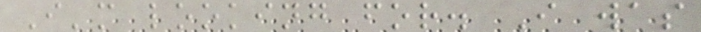I'm looking for. I was
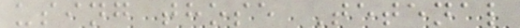using those Tetenal
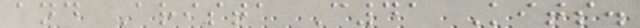and Arista C41 Kits.
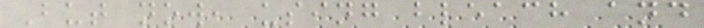But now, using bleach and
